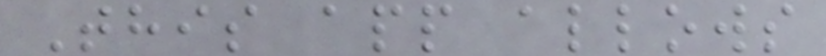This app allows
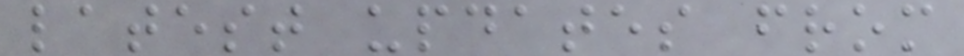latest updates from
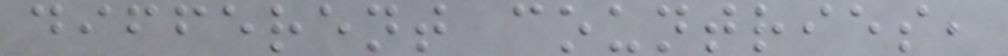different countries,
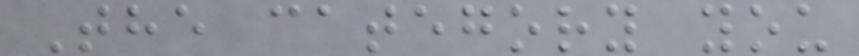The category you
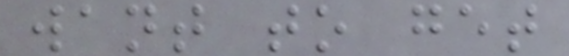want to get
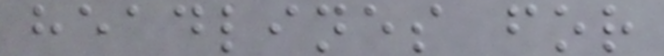headlines for
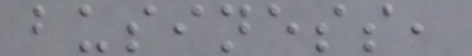business,
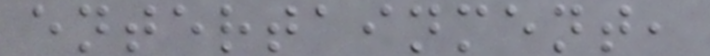entertainment,
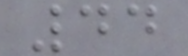44
